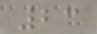23
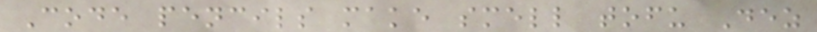Code pencils make smell tofu Dez
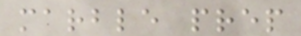marble prep
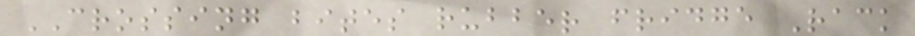CROSSING bites rubber fridge Rack
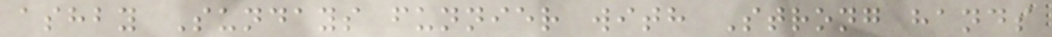ashby Sundays funnier with Strong hands
